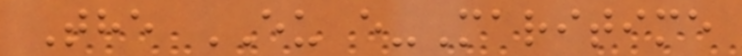The EU e-Maritime
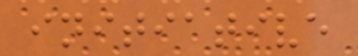initiative
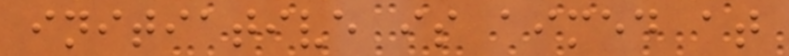initiative is aimed at
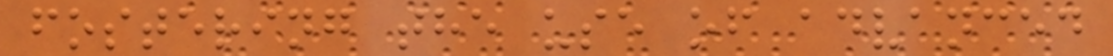fostering the use of advanced
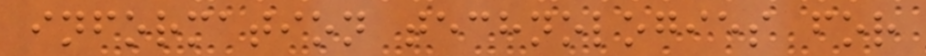information technologies for
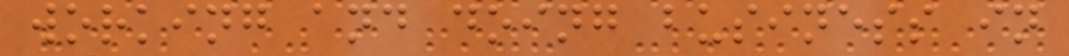working and doing business in
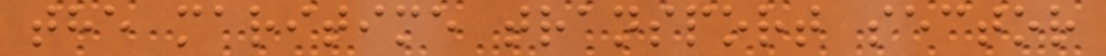the maritime transport sector
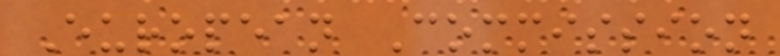European Commission
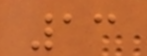13
